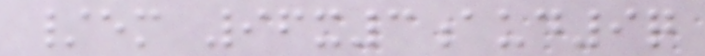/em 96x3aud9q
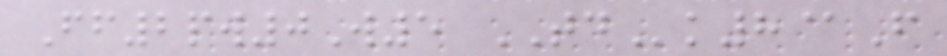Ff2pw0W5 TDk8@F
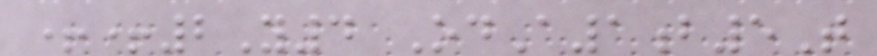++2Y4 OdA1b5T
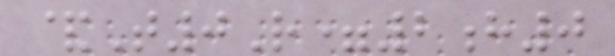&T0R=2h0
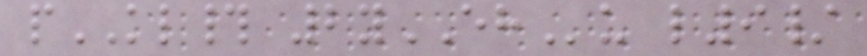pKL# 2yEHu l9/
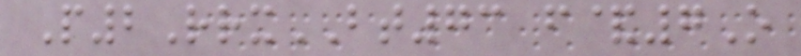P2RrxBT73 f&7O
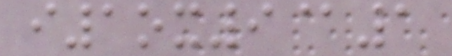i1ox9@1
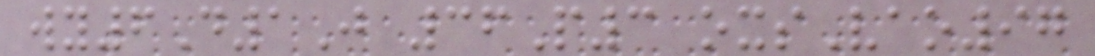wy6D1J 36P3 oxsVao97
